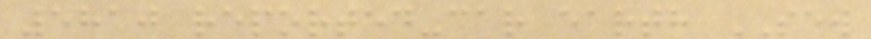5810 reported-car earth SEW
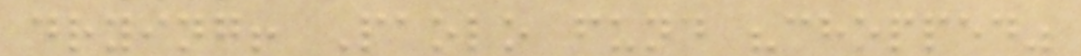drying! Paolo fund "chopped"
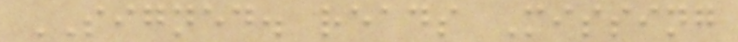SIGNED. reads Missing
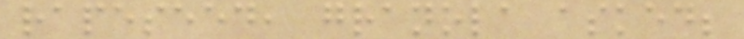rapeseed, granola asked;
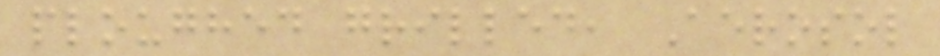ploughed grilled, Aerosol
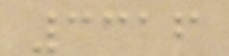3316
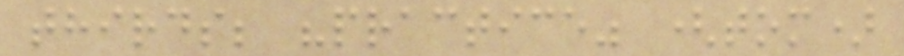thirds; "practice" (tom)
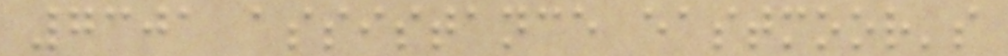7301 assistance eastmoor's
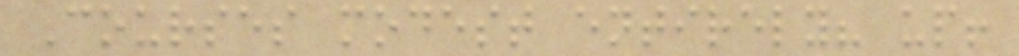Courses modest entirely? up!
